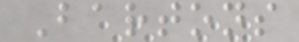Bartons
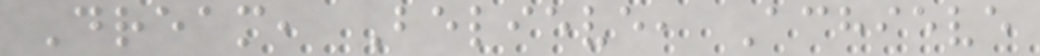Dream, Believe, Achieve
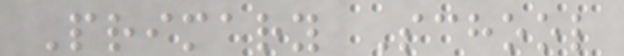Primary School
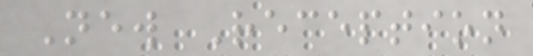New Reception
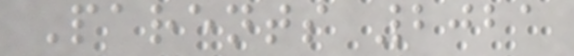Parents 2021
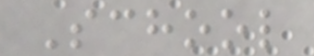School
